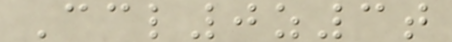Ccl0z3t
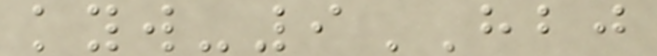kyw-9HBJ
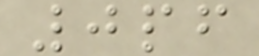0pf
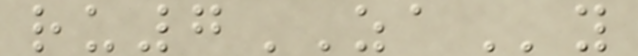ru7ZAy
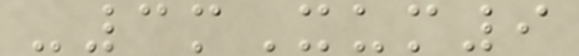-3mXum9
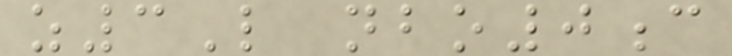z3L nbo0c
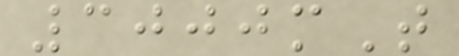3000mT
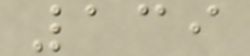139
